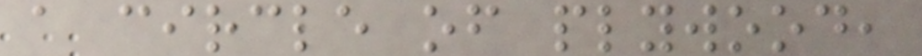a circle of plywood,
